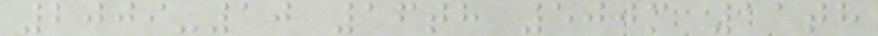2009-10 16th 500m 11th
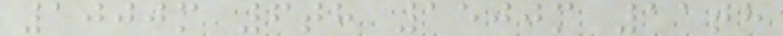1000m 6th 1500m 11th
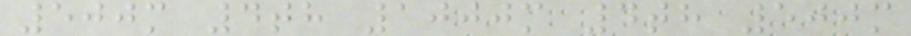500m 4th 1000m 4th 500m
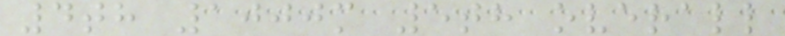4th 1000m 5th overall
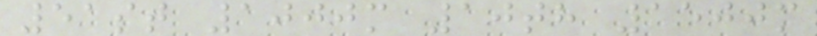51st 1000m 10th 1500m
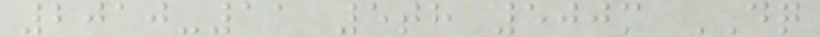2010-11 5th 500m DQ
